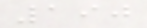190
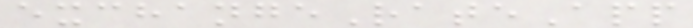exchangeRateApp
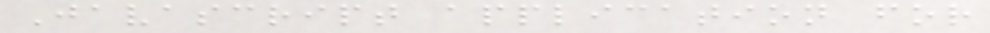Javascript application for
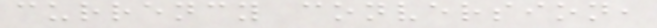currency conversion,
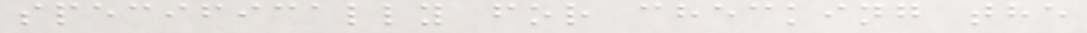specifically for checking the
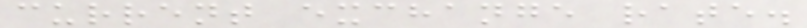current exchange rate.
